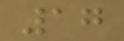17
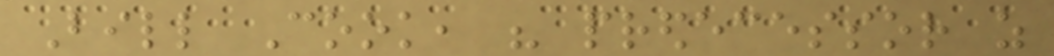Bill Cook, his predecessor as
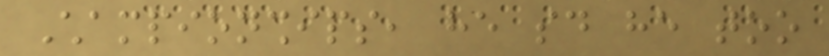Championships, he said he too
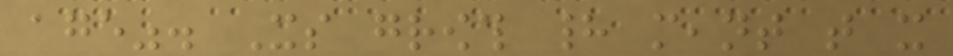age". Its growth had meant that it
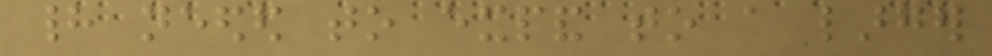had needed to expand to a larger
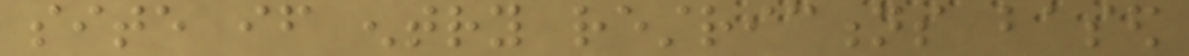site if entry restrictions based
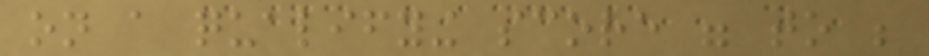on a qualifying score were to be
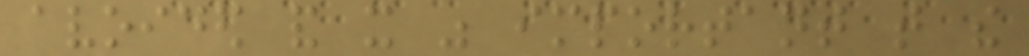avoided and it was important that the
